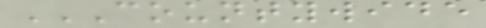COUNTYWIDE
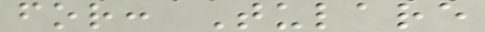for: Tulare
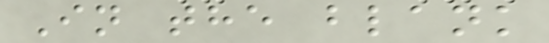In the blank
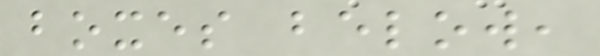boxes below,
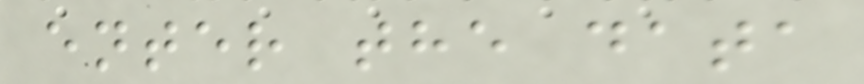enter the data
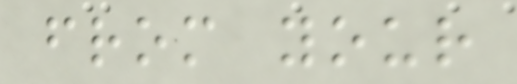from your
